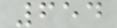654
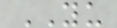YU
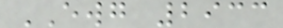EWG 2933
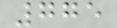775
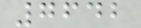7642
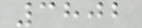3802
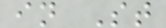in St
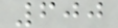600
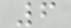6
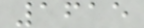1615
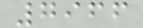7966
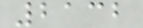2132
